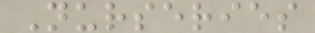Nurseries
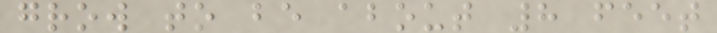grow to be about 8 feet
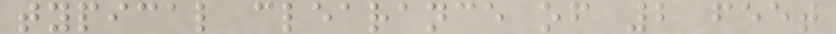typical clearance of 2 feet
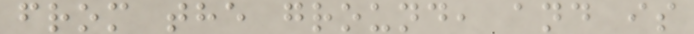from the ground, and is
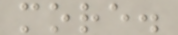more.
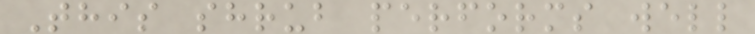This shrub performs well
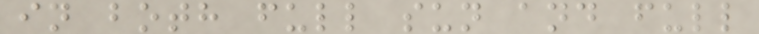in both full sun and full
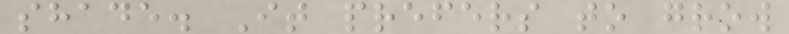shade. It prefers to grow
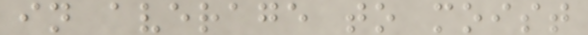in average to moist
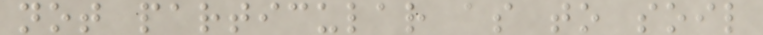not particular as to soil
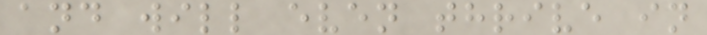and will even thrive in
